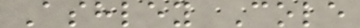Ashley Cole
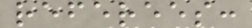referees:
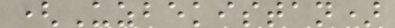(Uzbekistan)
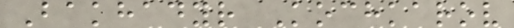Bakhadyr Kochkarov
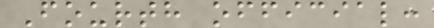Fourth official:
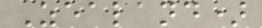Zealand)
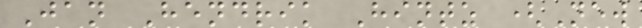Jan Hendrik Hintz (New
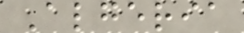Algeria
